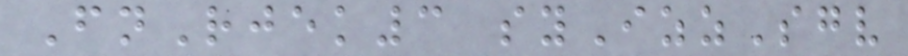FnRjek3 syIzzSgv
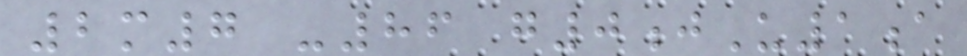2m7 -86 g0jU1a
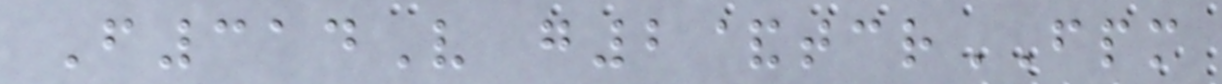F314V g2&tcrFPM
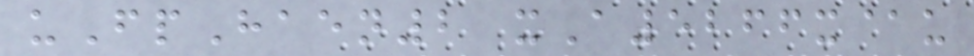uFpHaen2 xA5266x@u
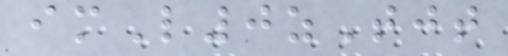imL0zTjt
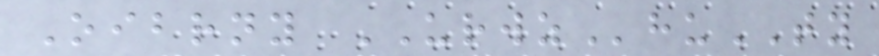Oibrny URWZhuTY
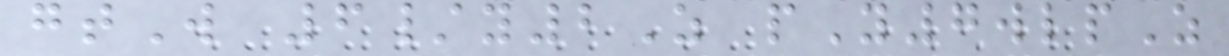gtW 6/y2Z pY7wlpZ
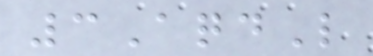3AqdL
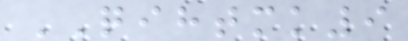QIHTMK9
